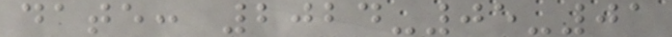date: 2024-05-01
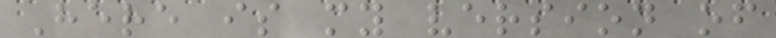Here is my version of
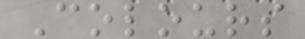Colours
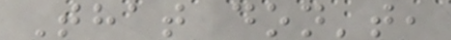That don't,
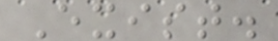Exist.
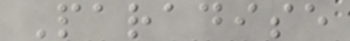Paradise
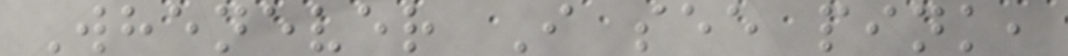Whenever I see pink,
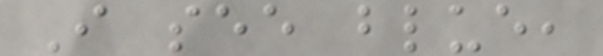I see blue,
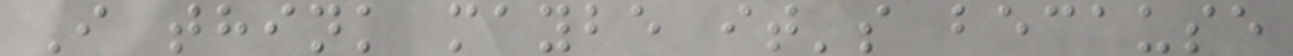I think maybe it's because
